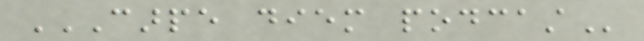CARPE DIEM PODCAST
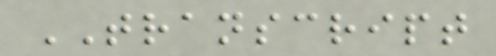TRANSCRIPT
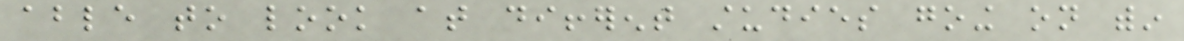able to look at different studies going on within
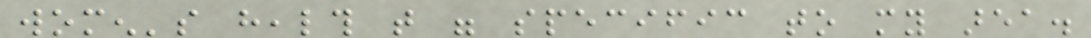women's health that were specific to my area.
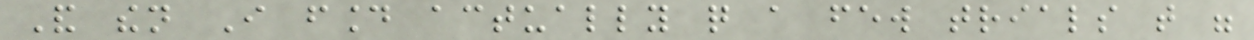And then I found actually quite a few trials that were
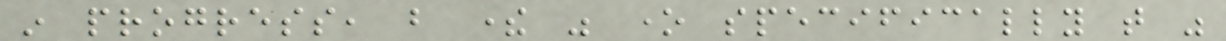in progress, but there was one specifically that was
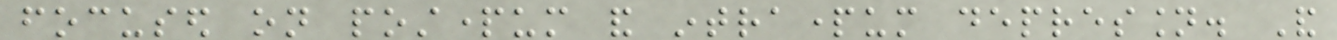focused on postpartum and intrapartum depression. And
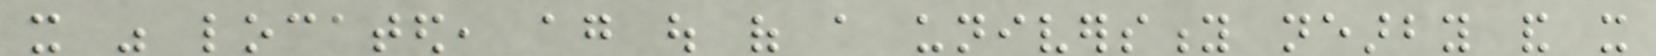it was located, again out of a university nearby and it
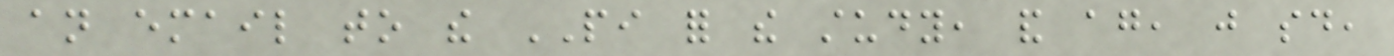an email to the PI for the study, and again, just said,
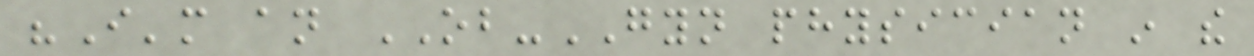"I'm an OB-GYN physician in the
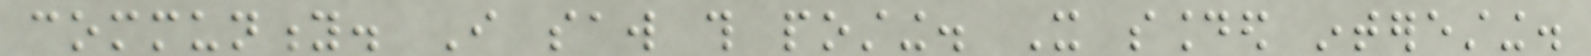community. I saw this posting. It sounded interesting.
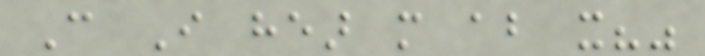Can I hear more about it?"
